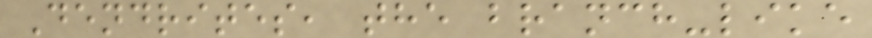Dendrites, the branch-like
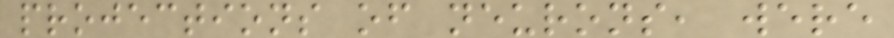projections of neurons, were
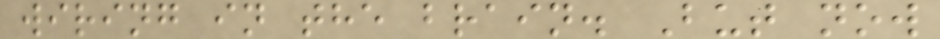wiring in the brain. But now
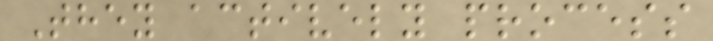They actively process
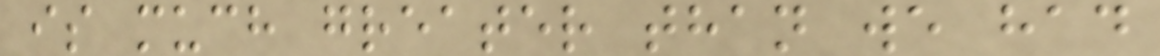is much greater than we had
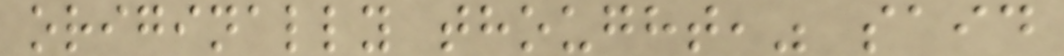originally thought," said
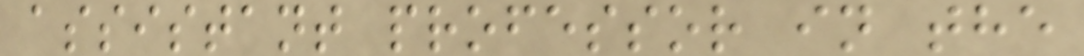assistant professor in the
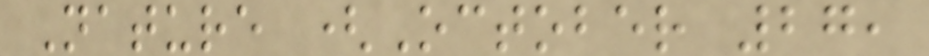Nature (October 27,
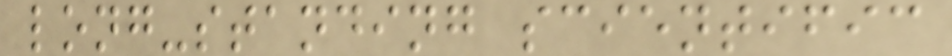long-standing scientific
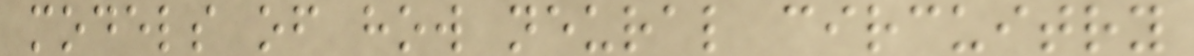models of how neural circuitry
